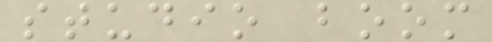studio boom
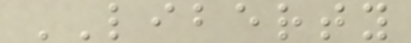LIBERTY
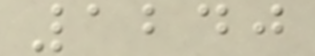1240
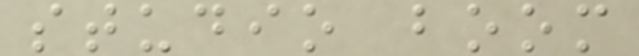studio boom
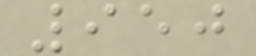950
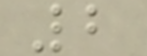2
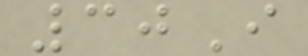30I
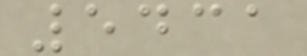5431
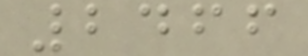2466
